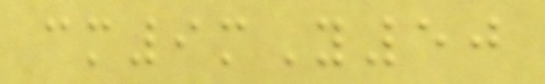cm9mY50
